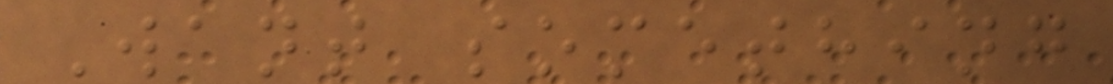Want something
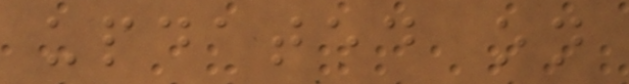updated on
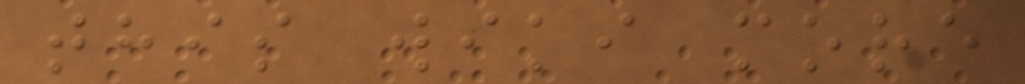this wiki more
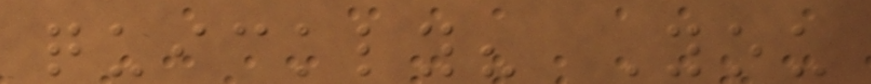quickly? You
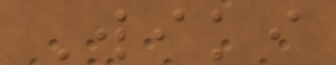Wiki
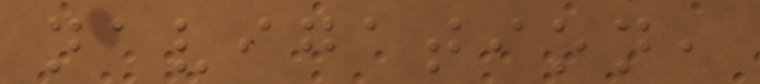navigation,
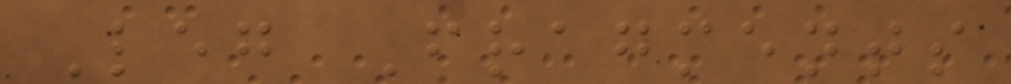Leg Fragments
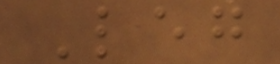Leg
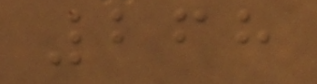268
